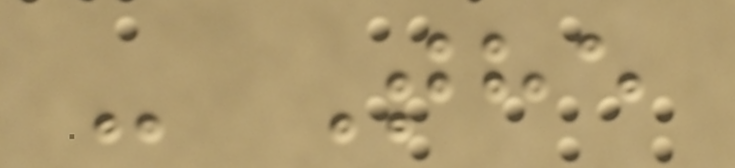- The
